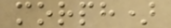morph)
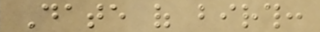Date of birth:
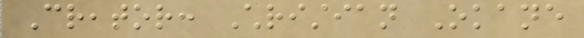Creator: Christian Okane
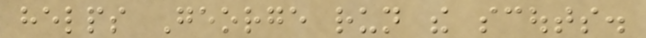helps George run the scouts.
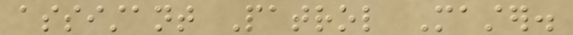assistant Patrol Master.
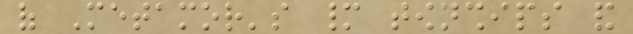of Metamor's many townships and
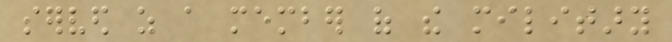served as a member of the military
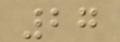27
